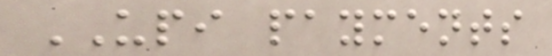UPI payments
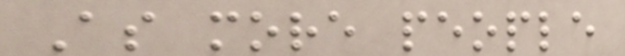As more people
